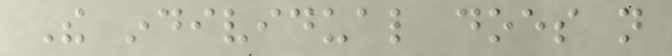The individual does not
